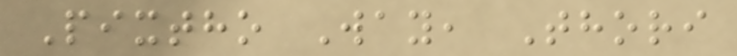Pixtho Way, Thori
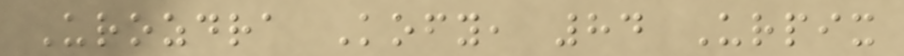Urozdra Kofy, 84 Urpix
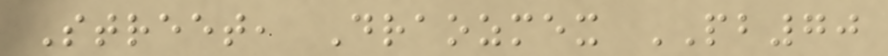Street, Draozmex PB70
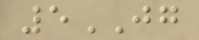5JG
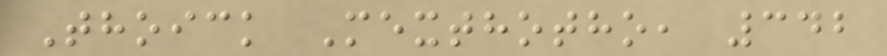Thoick Mexthotho, 342
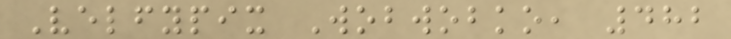Velfypix Wobwobko, 482
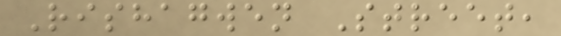Rishagwen Street,
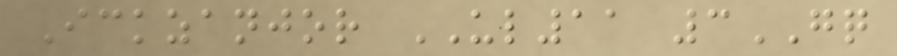Ickzanjor UL11 3GQ
